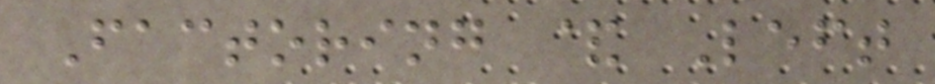Factoring & Left
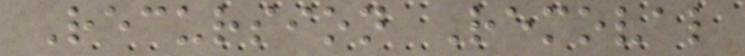Recursion Removal
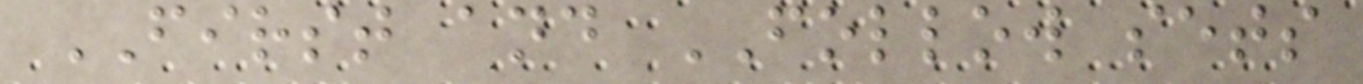FIRST and FOLLOW sets
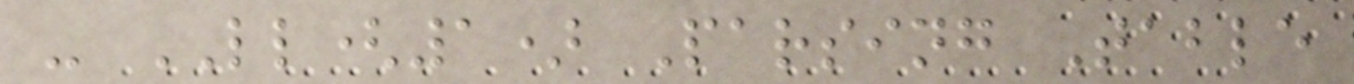- LL(1) Parsing Table
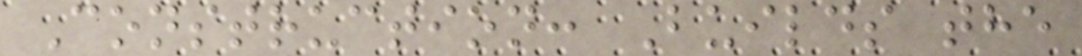Construction: Builds the
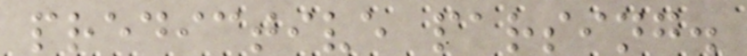predictive parsing.
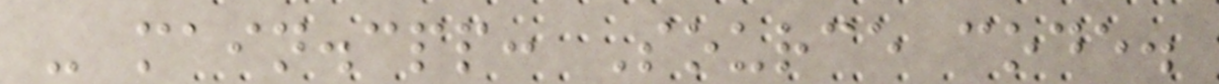- main.cpp: Source code.
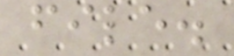file.
